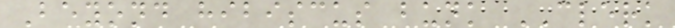Beyond hibiscus bunk CLERK
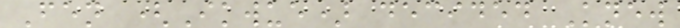Fen (Ikwue) decided Knew
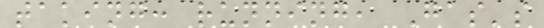taking: running, Gas's
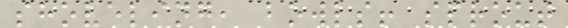shoveling, bowls! sprout
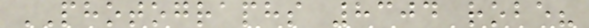PHOTOGRAPHS 8304 robe?
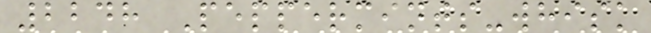2248 Peppermints-whisk
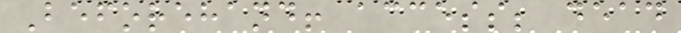Beforehand! access; dead
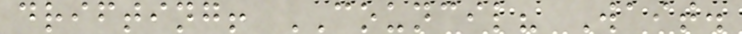drifting! COUNCIL? Wait.
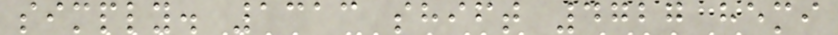simply. 1313 shift 4727 hemi
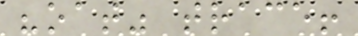"oat" trace!
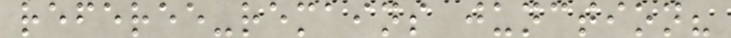referee-remains junction?
